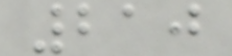210
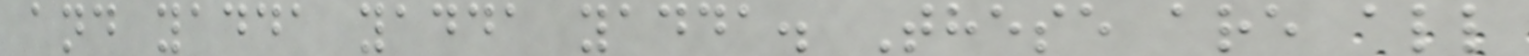and yadda yadda yadda. These are all
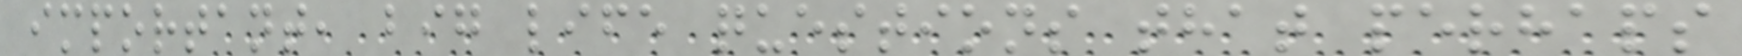important, big life questions that perhaps
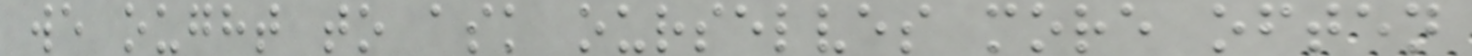we ought to ask ourselves more often
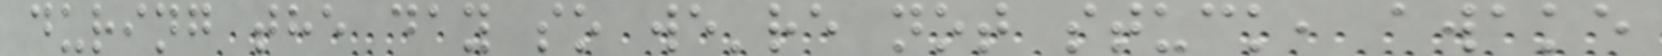during the day so we're not stuck, awake
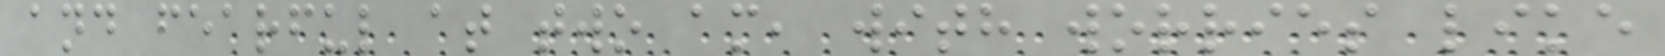and fearful at two am, with worries like
